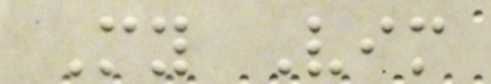My Vim
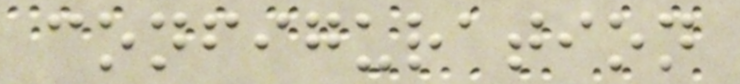configuration
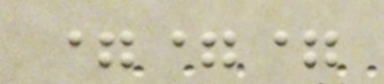===
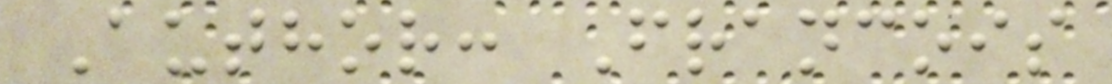Author: Francois
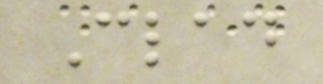Clad
